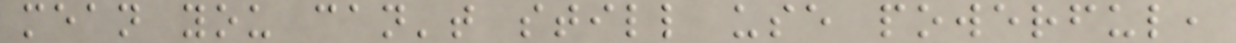mean you can't still use powerful,
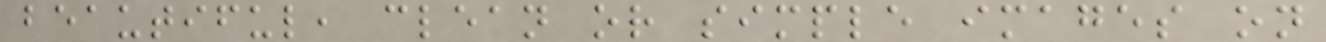beautiful, clean or simple images on
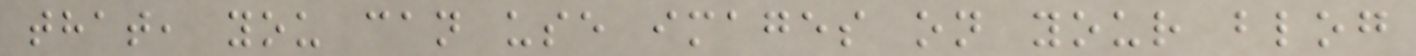that, you can use images on your blog
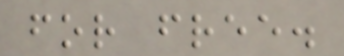for free.
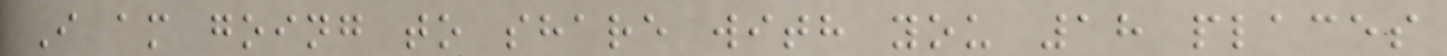I am going to share with you 18 places
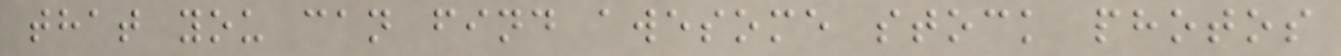that you can find awesome stock photos
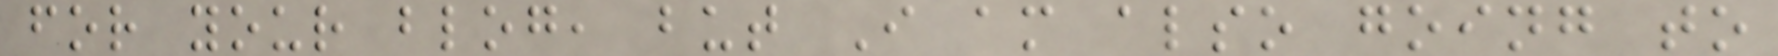for your blog, but I am also going to
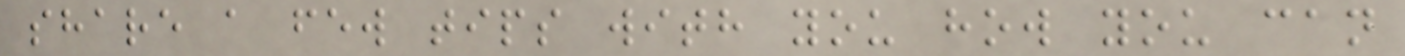share a few tips with you how you can
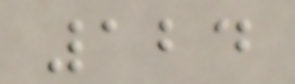124
